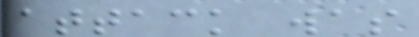attack was
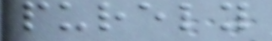purely
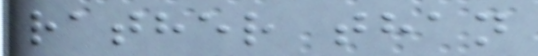rather than
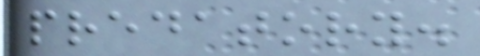predatory.
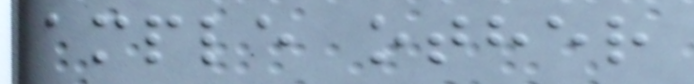ample other
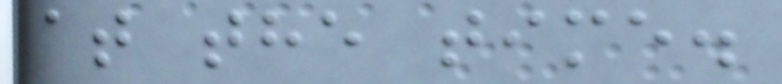at the time.
